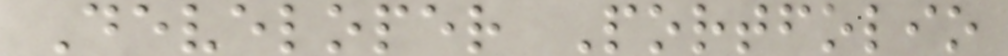Developer Portfolio
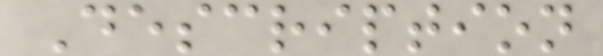Description
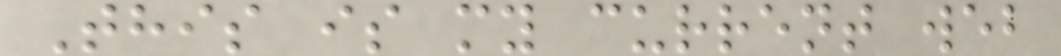This is my current web
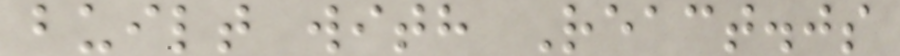built with React.js
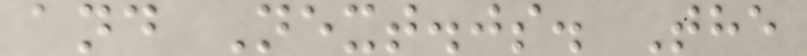and Next.js. The
